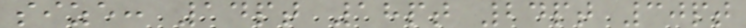size: 14pt 18pt 24pt 30pt
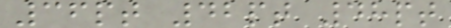36pt 42pt 48pt
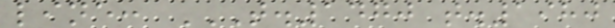line: T.1470 T.1980
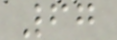67
